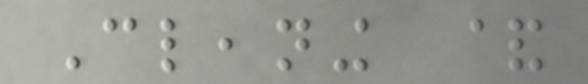Cleaning &
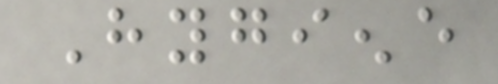Hygiene
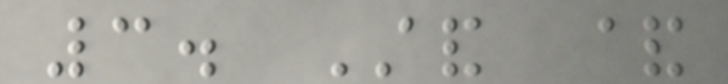3. Stand &
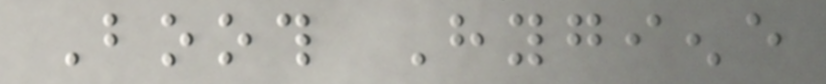Booth Hygiene
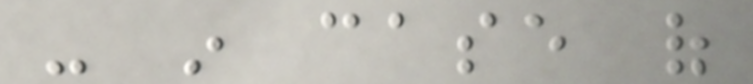- in case of
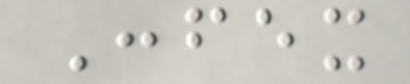Confex
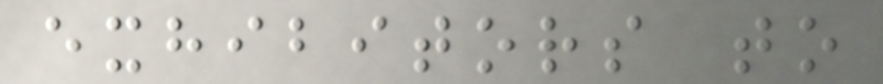exhibitors to
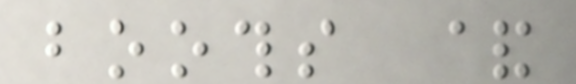booths &
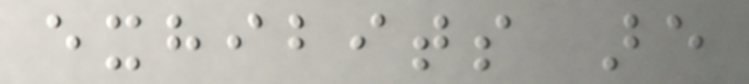exhibits are
